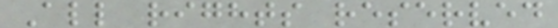All rights reserved
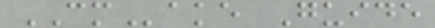CMake Guide
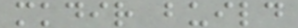mkdir build
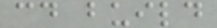cd build
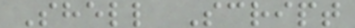Shell Script
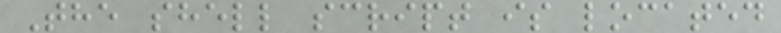The shell script is located
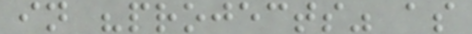in "projects" as
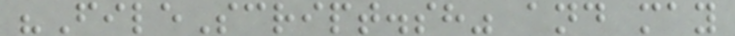"FileScript.sh" and may
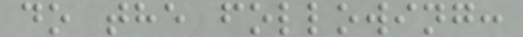do the following:
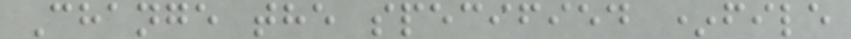Change the specified *file
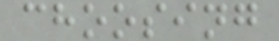choosing
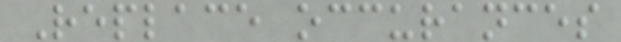Replace occurances
